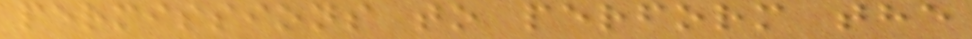permissions to perform the
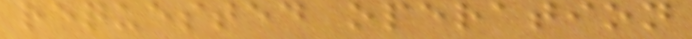requested operation
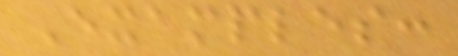Examples:
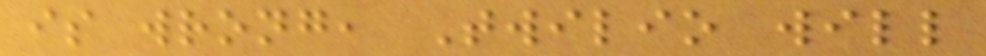is wrong, Twilio will
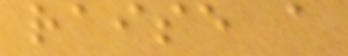raise a
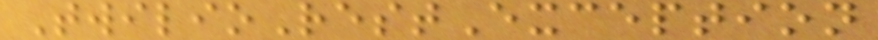TwilioRestException
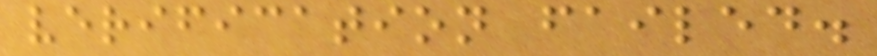verification failed.
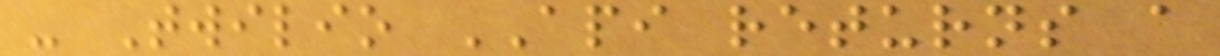- Twilio API returns a
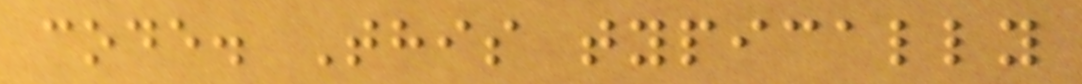code. This typically
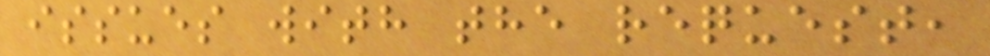issues with the request,
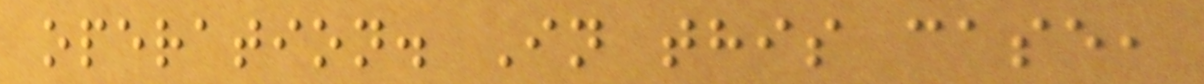operation. In this case,
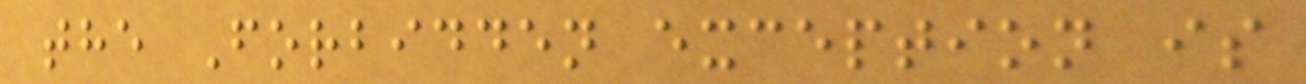the Forbidden exception is
